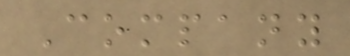Company
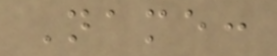Name:
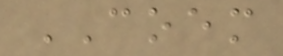COEM
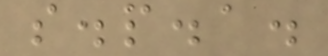s.p.a.
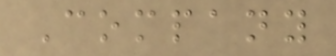Company
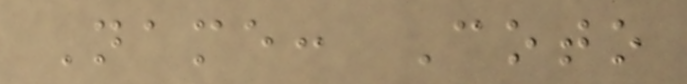Name: Coto
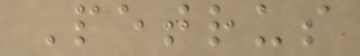Petrus
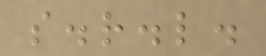s.r.l.
